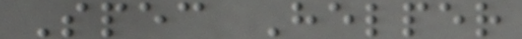Spec Helper
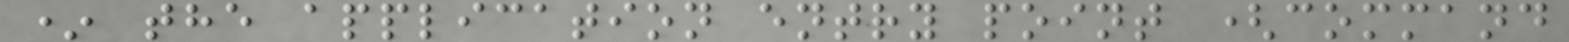* the application entry point (command
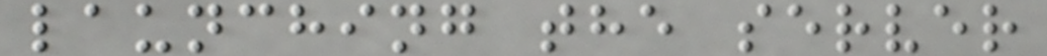launching the server
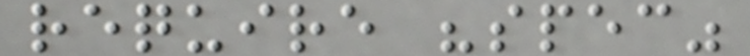require "spec"
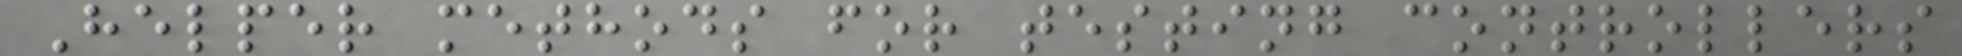Helper methods for testing controllers
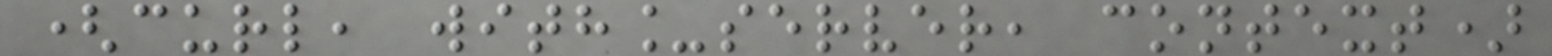(curl, with_server, context)
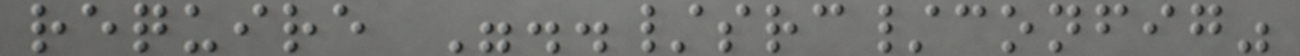require "../src/config"
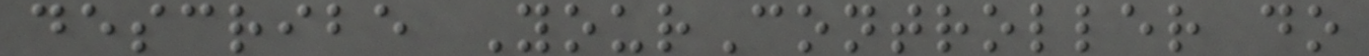describe YourController do
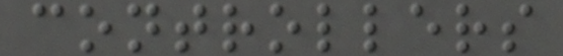controllers
